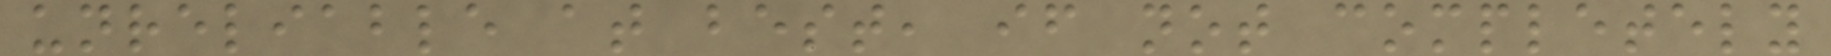unreliable at best, if not completely
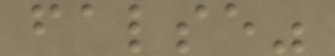false"
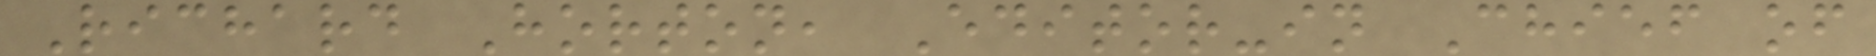Richard Horton, Editor-in Chief of
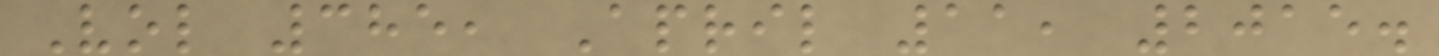Vol 385, April 11, 2015.
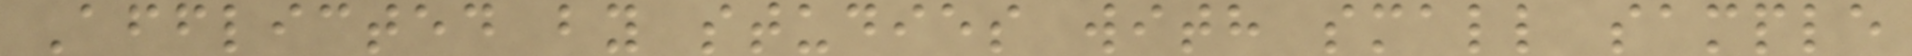Afflicted by studies with small sample
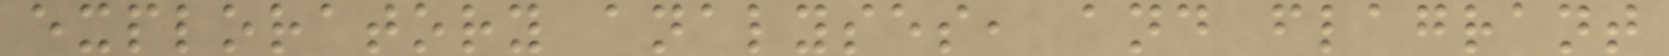exploratory analyses, and flagrant
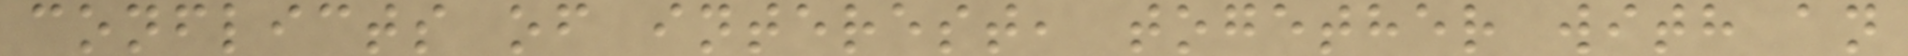conflicts of interest, together with an
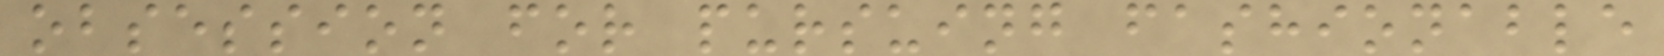obsession for pursuing fashionable
